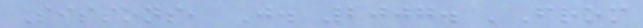Sissons, J. 2007. 'From
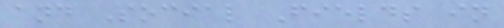and Social Fields in
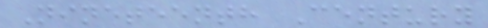Nineteenth Century
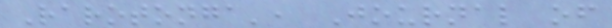Rarotonga', Journal of
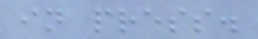in press.
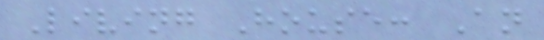Living House: An
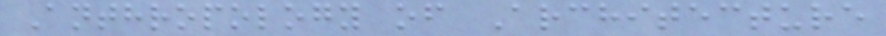Anthropology of Architecture
